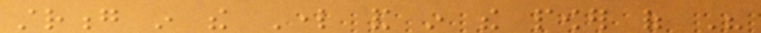strong in the Lord and in the power of His
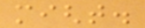might.
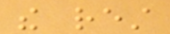the rest
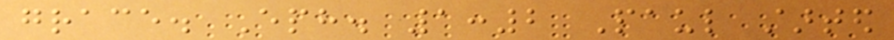grace. Eph. 1:2 Paul started
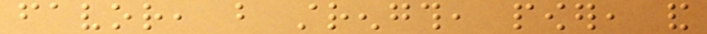favor, but strength, power, and
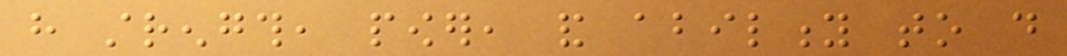have strength, power, and ability to do
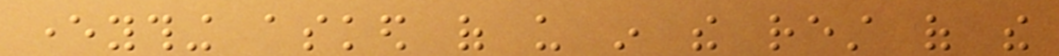everything asked of us in the rest of the
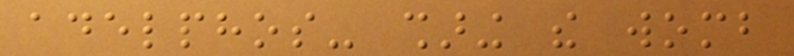adelphos- sharing the womb
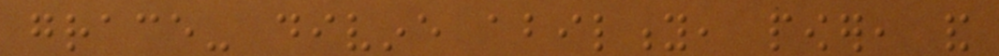grace- divine ability, power, and
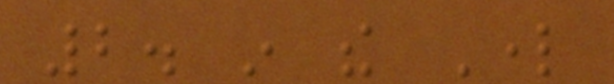2. in the Lord
